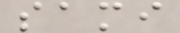sami
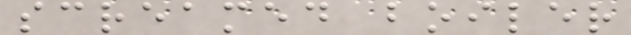screamed boiler
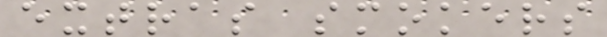extras smokers
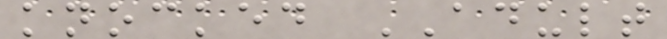knocked ADULT
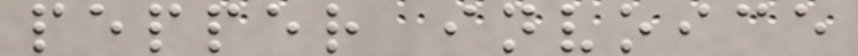pepper invoice
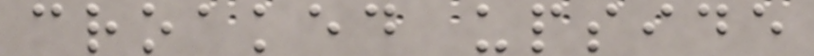croaked upside
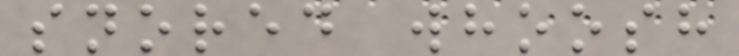snored whoosh
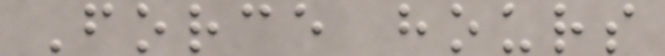Force hours
